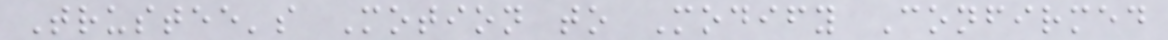Trustee's Motion to Modify Confirmed
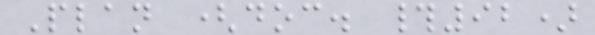Plan (doc. #92)
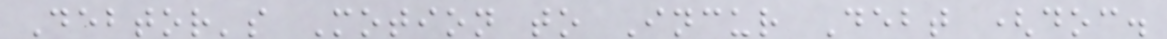Debtor's Motion to Incur Debt (doc.
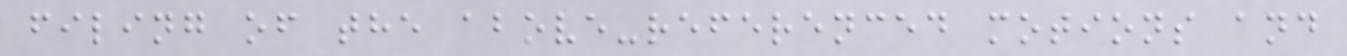filing of the above-referenced motions and
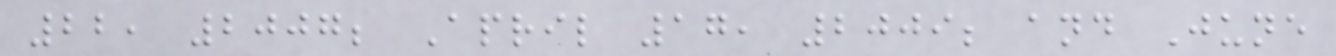22, 2007; April 17, 2009; and June
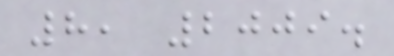8, 2009.
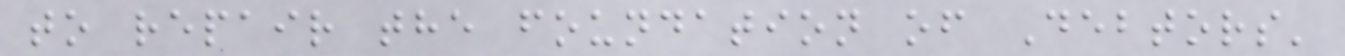to repair the foundation of Debtors'
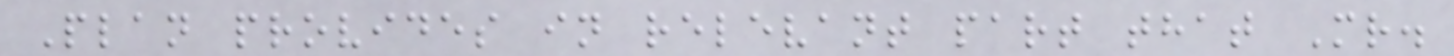Plan provides in relevant part that Mr.
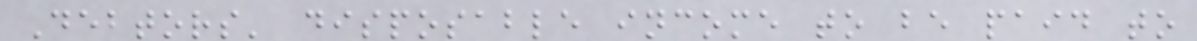Debtors' disposable income to be paid to
